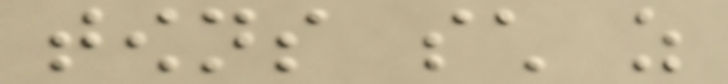towns such as
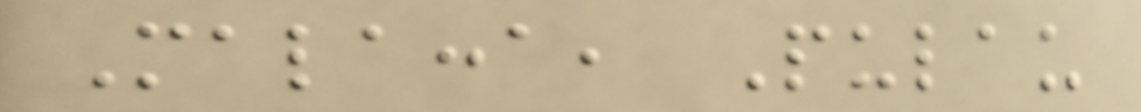Malacca, Pulau
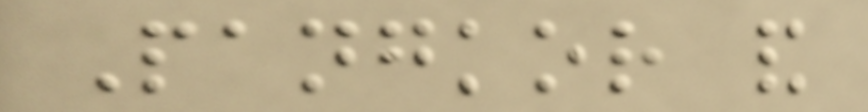Pangkor and
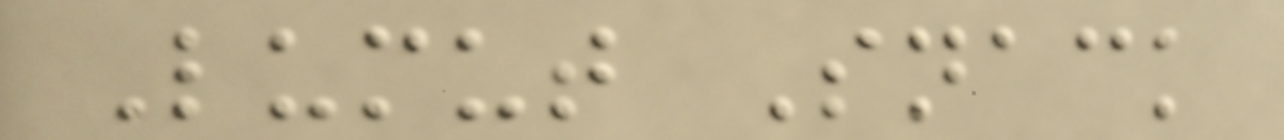Lumut Snack
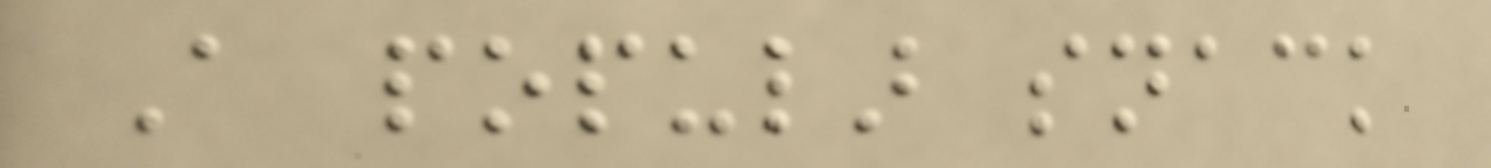A popular snack
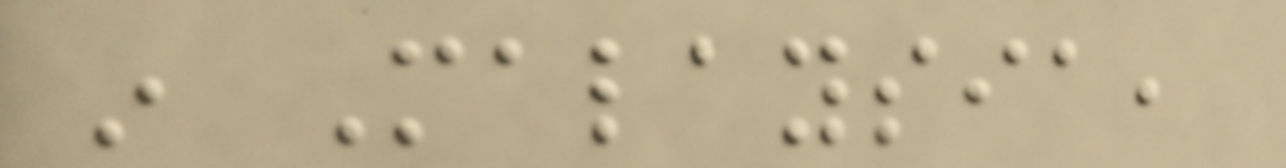in Malaysia,
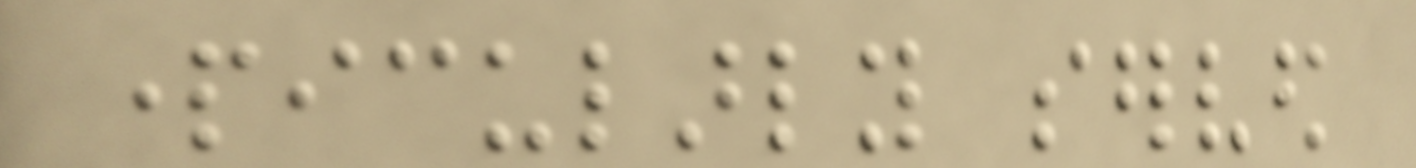particularly served
